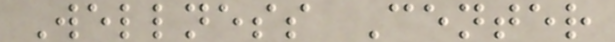Wellness Center
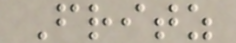Fritz
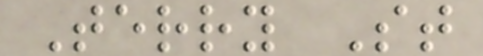Terry St
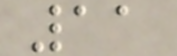11
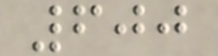600
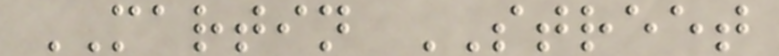MARTIN STREET
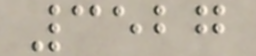3527
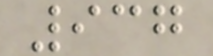937
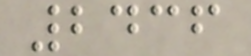2436
